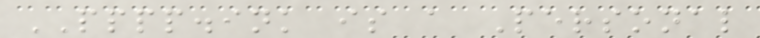PPPP.ink is a Personal
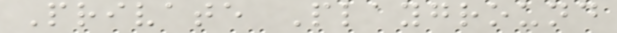Private Playground
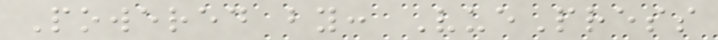Powered by: VuePress
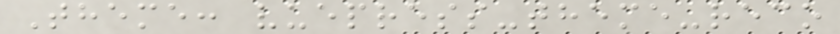Theme: vuepress-theme-reco
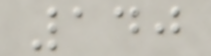140
